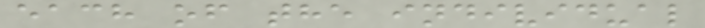each of the individual
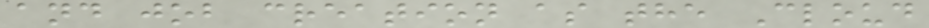and job creation as the Cloud
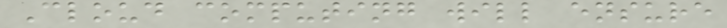Cloud computing will ensure
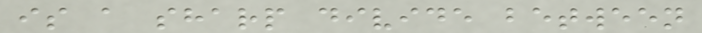is a sharp divide between
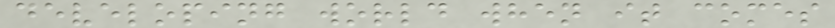developing world when it comes
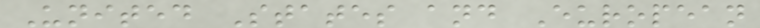United States and European
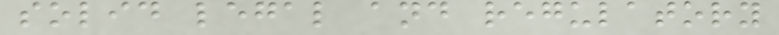solid legal and regulatory
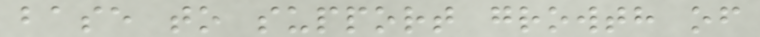base to support growth of
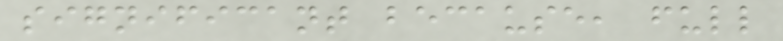significant because, full
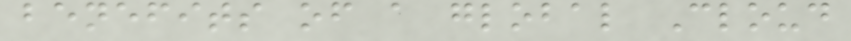benefits of a global Cloud
